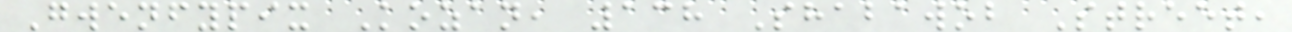Gwenfypix Kozan, 138 Shabawob Street,
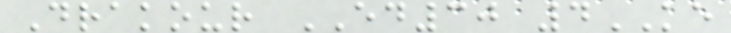Drakour ED30 4KE
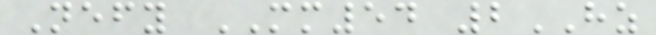Nefy MM54 2HZ
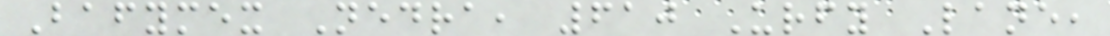Bafymex Nedra, 610 Urfy Lane,
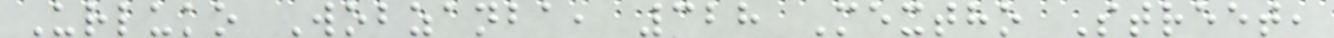Urluko Wobzanba, 328 Mextho Street,
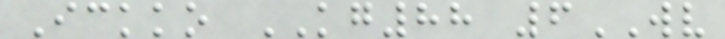Ickko KG88 6WV
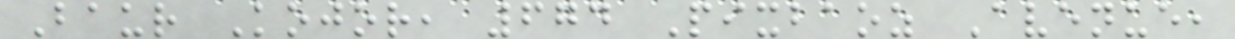Baur Kojor, 674 Pixbaoz Avenue,
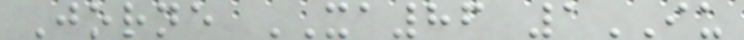Jorne XA86 1IU
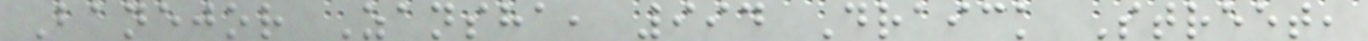Banejor Zansha, 994 Draick Street,
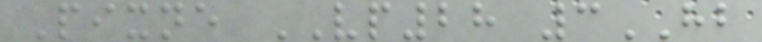Pixne VP28 3HB
